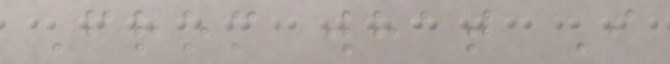From what I
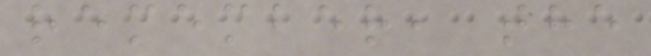remember, the
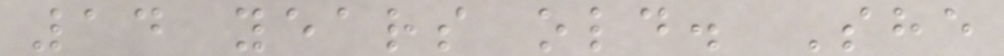14 years old. She
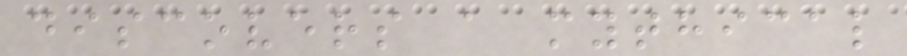discovers a mythical
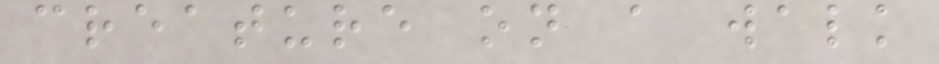creature on a walk
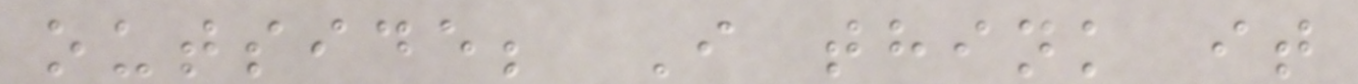outside; I think it
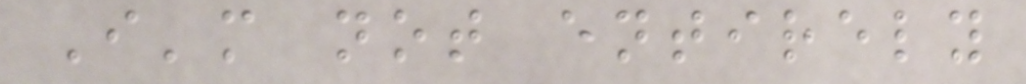I'm not entirely
